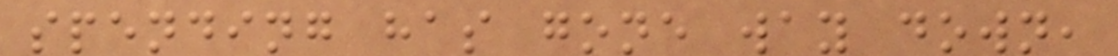spending has gone way down,
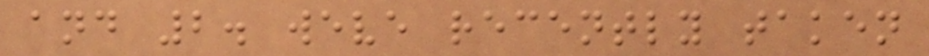and 2. weve recently taken
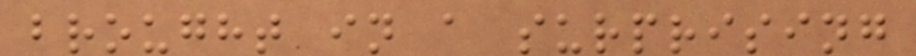brought in a surprising
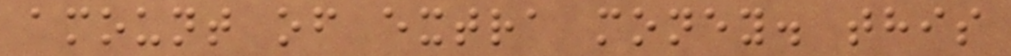amount of extra money. this
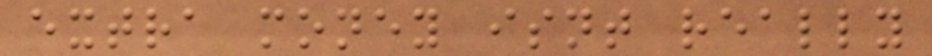extra money isnt really
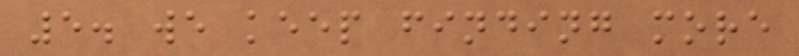5. we keep finding more
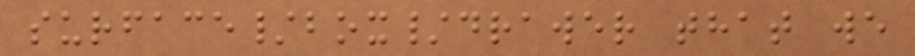surface/box/drawer that we
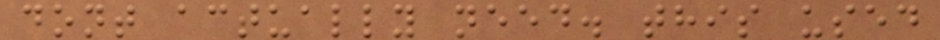dont actually need. this used
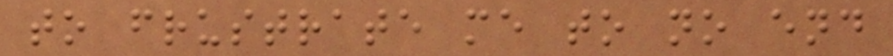to frustrate me to no end
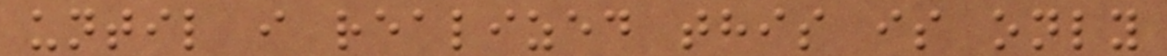until i realized this is only
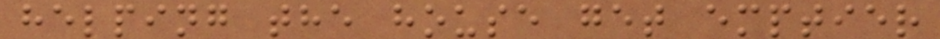helping the house get emptier
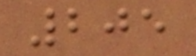205
